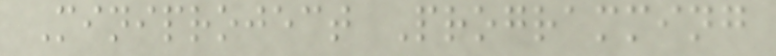Miniproject Programming
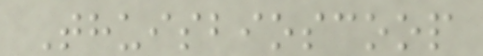Thuisbioscoop
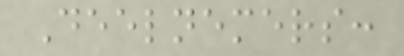Deelnemers:
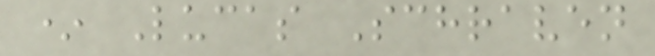* Lucas Schraven
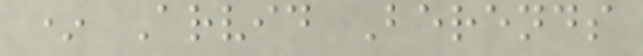* Arvid Berends
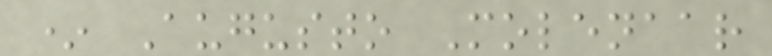* Augusto Molenaar
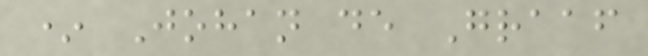* Johan de Graaf
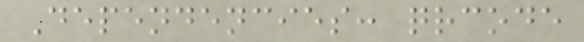Dependencies: qrcode
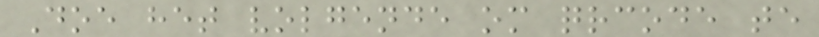Doe het volgende om qrcode te
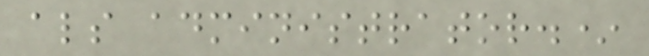als administrator.*
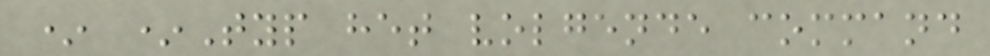* *Typ het volgende command
